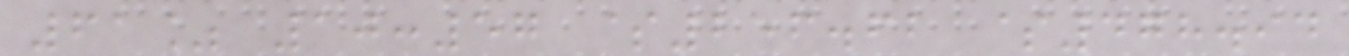61% 10:57 $256.62 $478.94
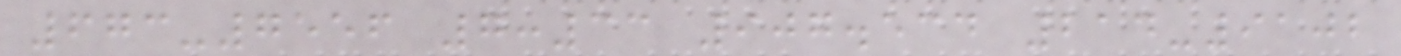673-7556 7:33 907.534 214-9102
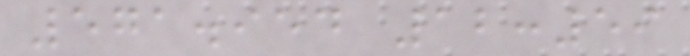571.954 12:59
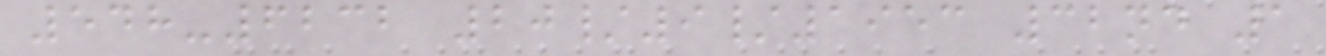548-6232 20/9/1953 32nd 1
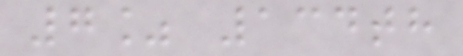7% 134th
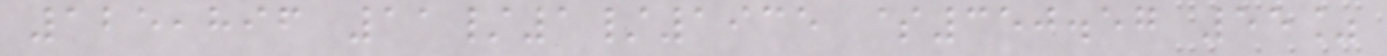125,896 11/1/1935 $350.57 55%
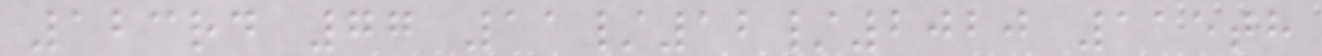123rd 77 11/12/2020 115th
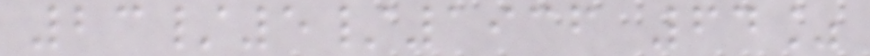23/5/1936 64%
